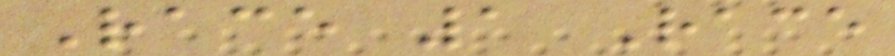Race 1 Race
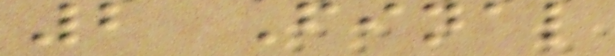2 Final
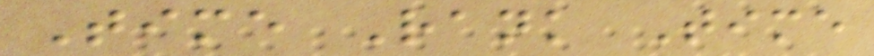Time Rank Time
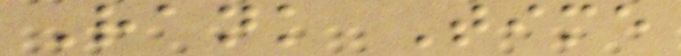Rank Time
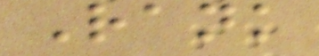Rank
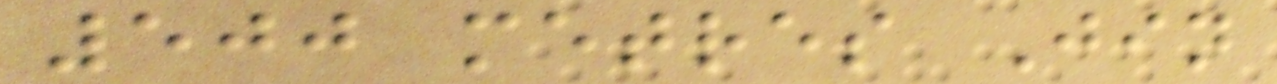500 metres Jin
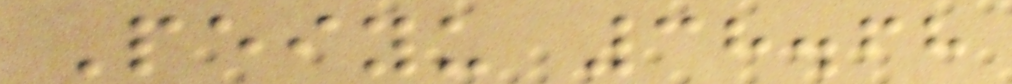Peiyu 38.68
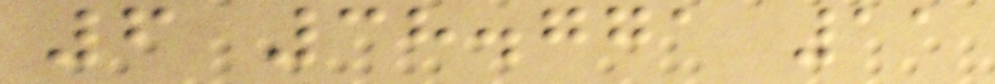6 38.771 11
